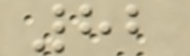82
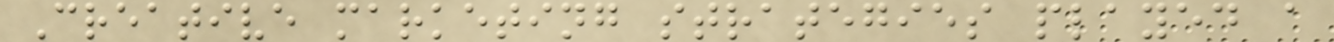Creative marketing strategies played a
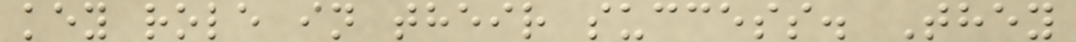key role in their success. They
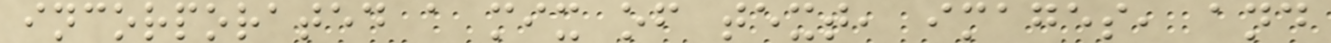incorporated a mix of text, images, and
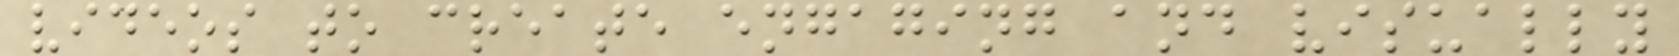videos to create engaging and visually
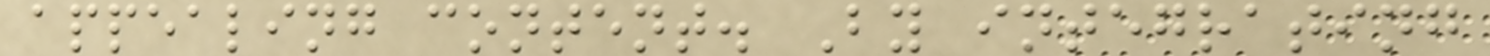appealing content. By integrating
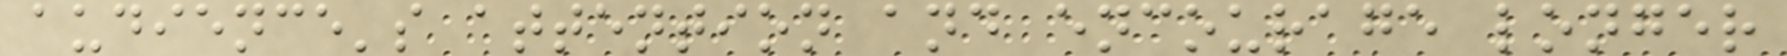audience's attention and encourage longer
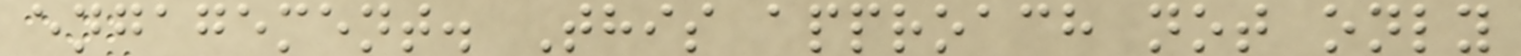engagement. This approach not only
